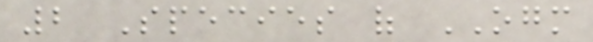2 Species of OGM
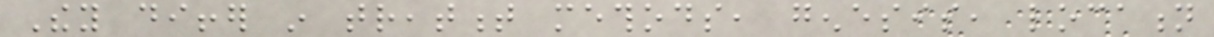They differ in treatment methods, genesis, location
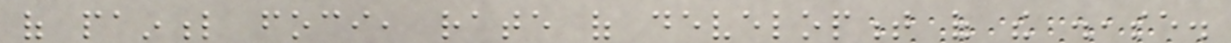of painful foci, rate of development of the disease.
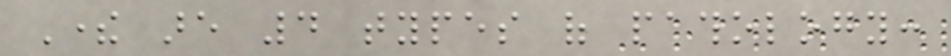There are 4 types of pathology:
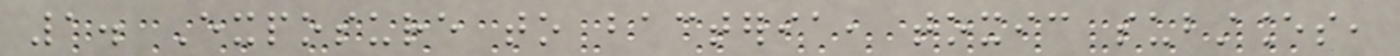1. Exposure to bacteria, toxic substances,
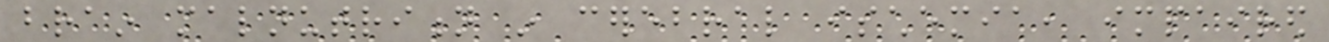brain malnutrition in cerebral ischemia, impaired
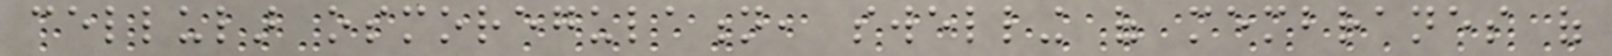cellular osmoregulation, swelling of membranes of
